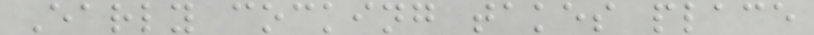Early cocking takes place
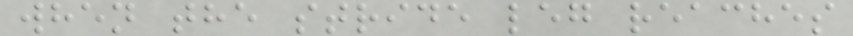when the stride leg reaches
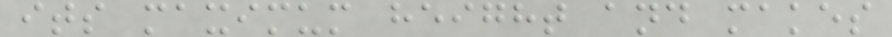its maximum height and makes
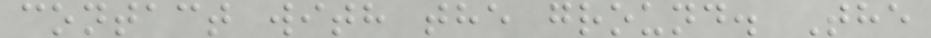contact with the ground. The
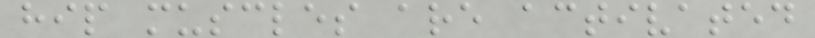hip muscles are activated
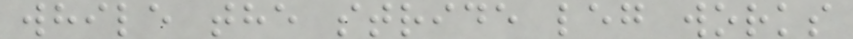while the stride leg works
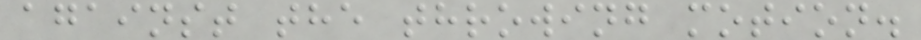against the throwing motion.
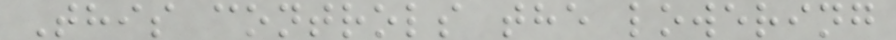This controls the lowering
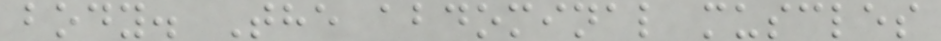body. The abdominal muscles
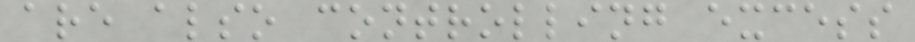are also controlling excess
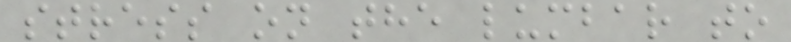stress on the lumbar to
